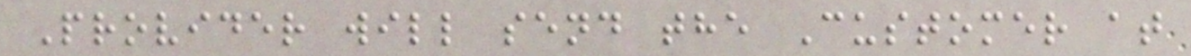Provider will send the Customer at
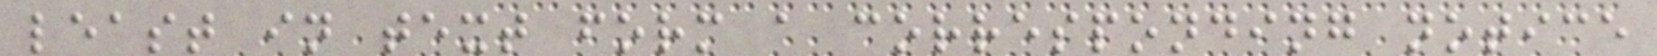least in text form a corresponding notice
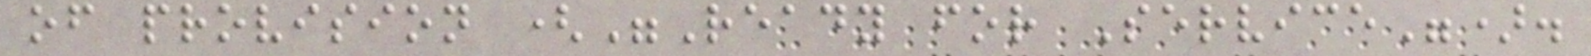of provision ("Ready for Service").
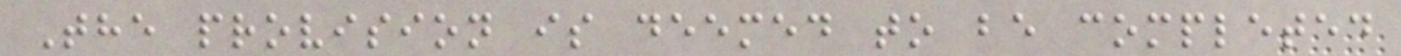The provision is deemed to be completed
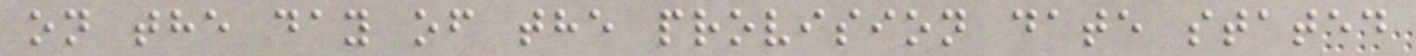on the day of the provision date stated
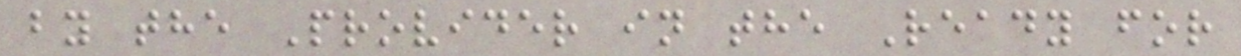by the Provider in the Ready for
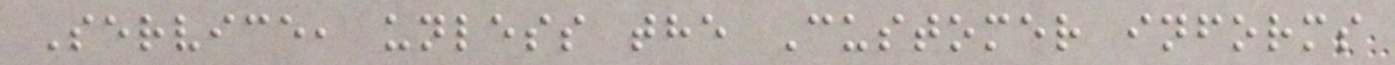Service, unless the Customer informs
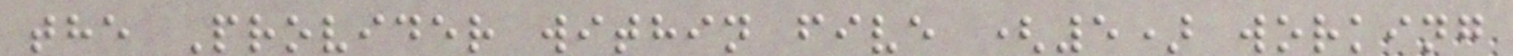the Provider within five (5) working
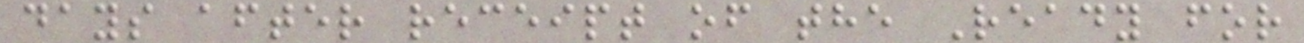days after receipt of the Ready for
